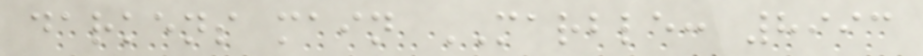darkens main MARBLE: 8993
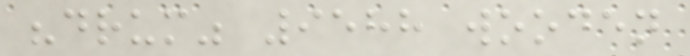"drum" 9588 wooden
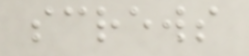screws
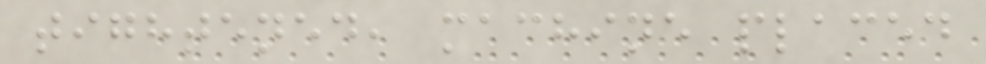tightened, machine placed
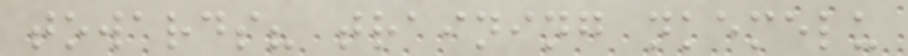towards? training nkemelu
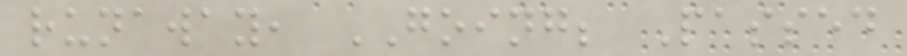runaway, GOING; Passed
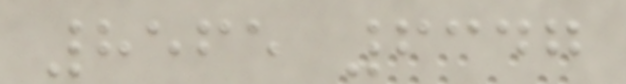8565 6347
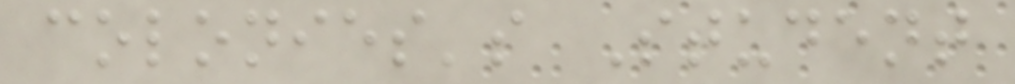colonies's Student
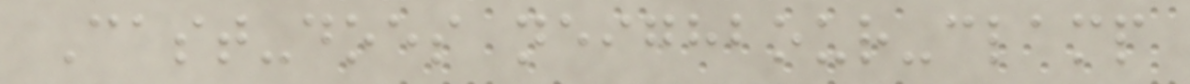Cast-does neighbour-clamp
